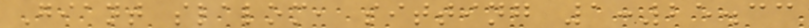Giant slalom, sitting 1:25.33
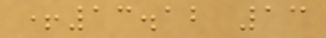+13.12 13
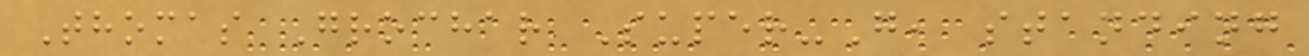Thomas Grochar Super-G, standing
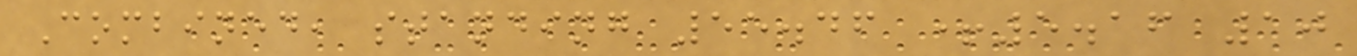Combined, standing 55.46 +5.16 10
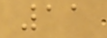11
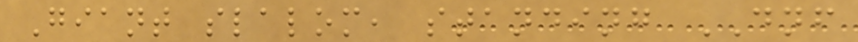Giant slalom, standing DNF
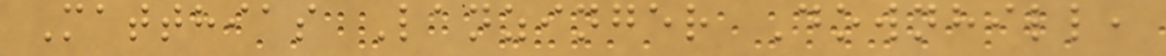Matthias Lanzinger Downhill,
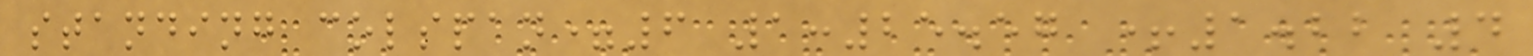standing colspan=6 1:25.57 +1.22 4
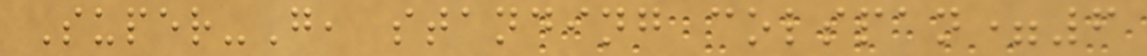Super-G, standing colspan=6
